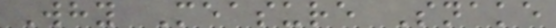Why Measure Snake
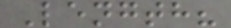Length?
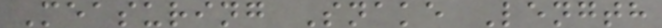Measuring Snake Length
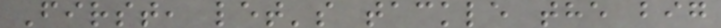First, let's tackle the big
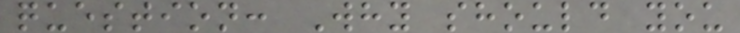question: Why should you
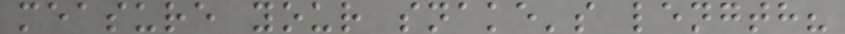measure your snake's length?
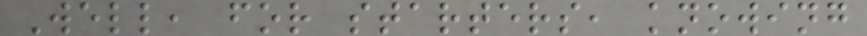Well, for starters, knowing
